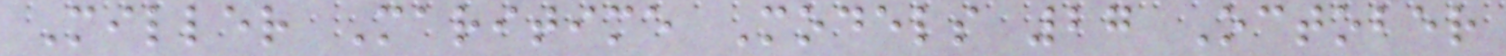Miller Maritime Models 27 October
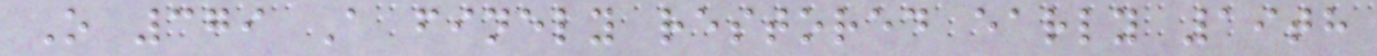O 379 A finely restored early 19th
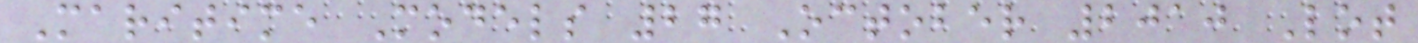Maritime Models 27 October 2010 Lot
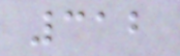312
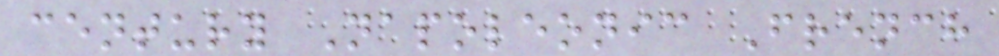century Napoleonic French
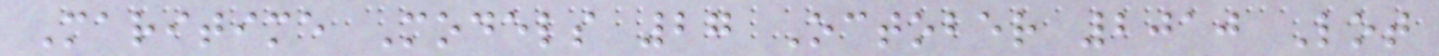Maritime Models 27 October 2010 Lot
